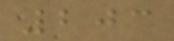203
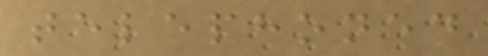telephoned
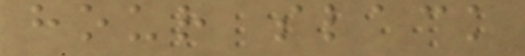hour slack
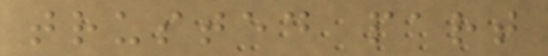trusted part
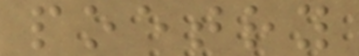poetry
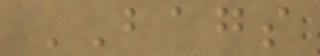BAGS
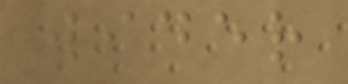wider
